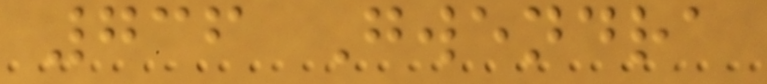736 Gwendra
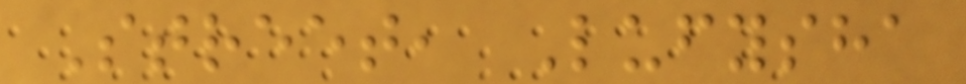Street, Lufysha
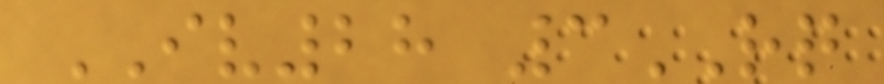IV28 3RQ
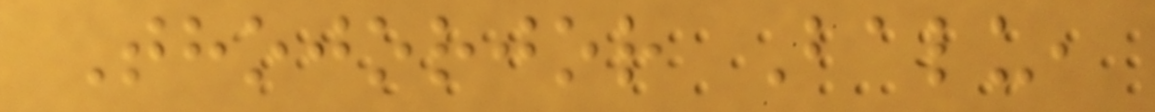Thojorjor Balu,
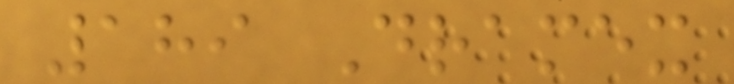189 Dramex
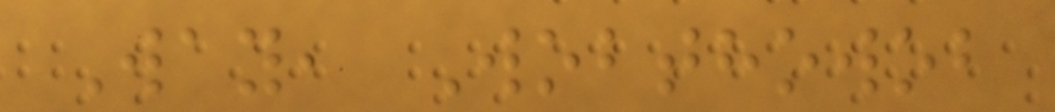Way, Wobthowob
